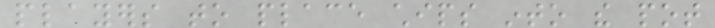players to place chips into the pot
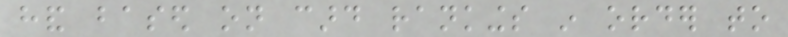hand based on card rankings in order to
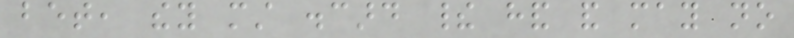bet, they must discard their hand and may no
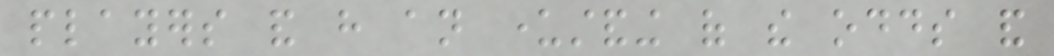players and have an understanding of the odds and
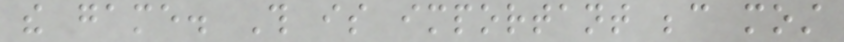the game. This is important because most
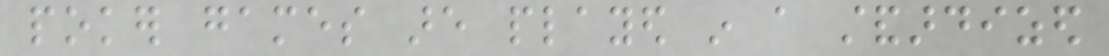poker games are played in a standardized
